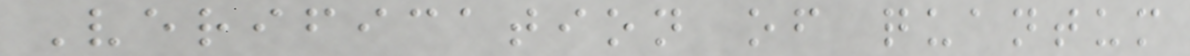Verification of quantum
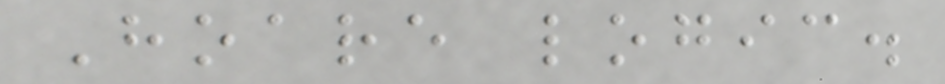Hoare logic.
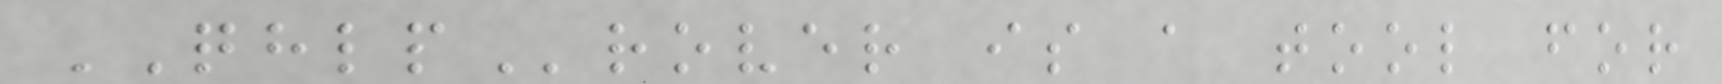QHLProver is a tool for
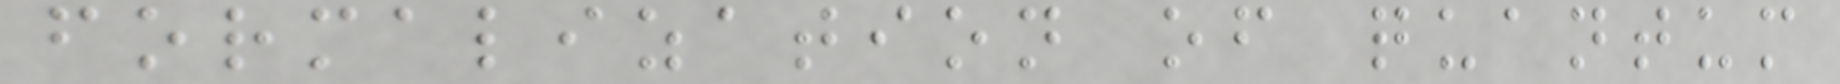formalization of quantum
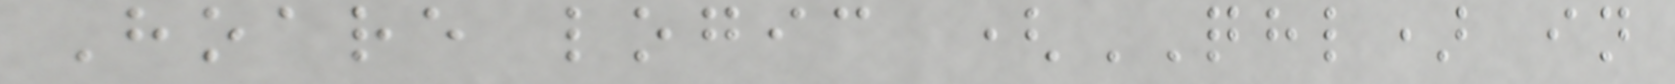Hoare logic (QHL) in
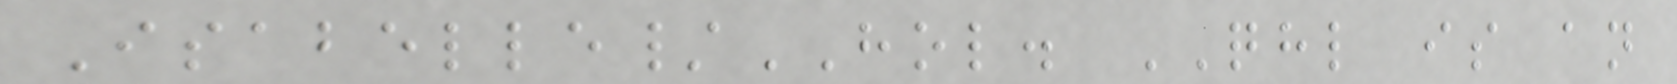Isabelle/HOL. QHL is an
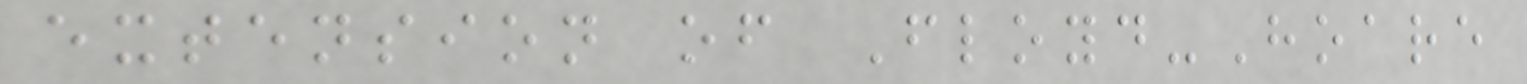extension of Floyd-Hoare
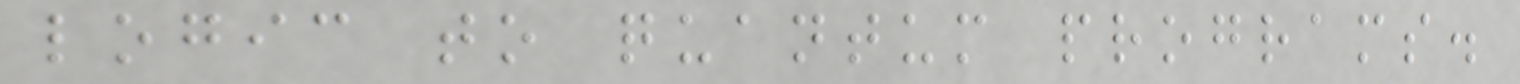logic to quantum programs.
